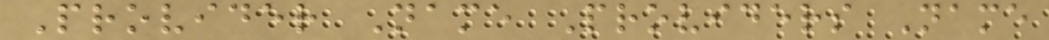Provider Name Providers Name
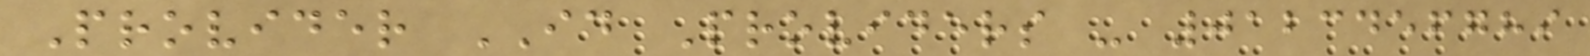Provider ID Providers - 0123456789
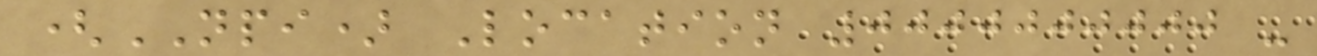(NPI) Location 0000000000 -
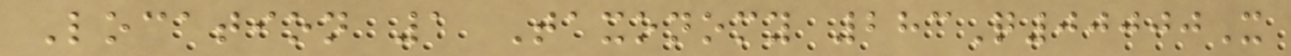Location 1 Taxonomy 283Q00000X
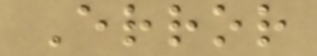Error
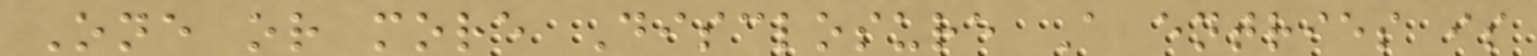One or more Disclosure A entries is
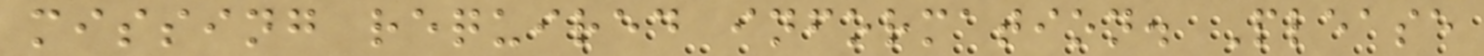missing required information. Please
